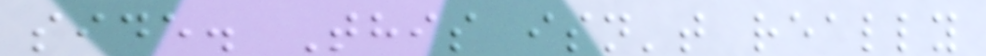side. This isn't really
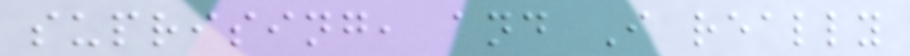suprising, and I really
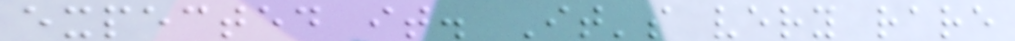expected it. It's very rare
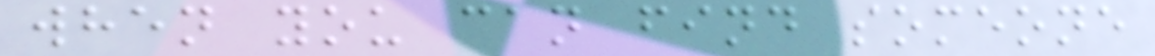when you can find someone
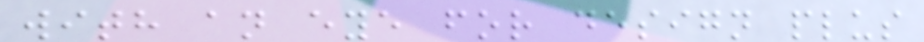with an eye for design plus
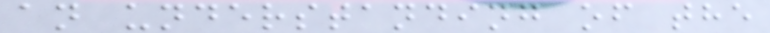an understanding of the
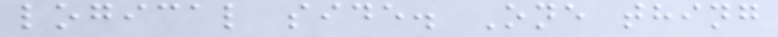logical side. One thing
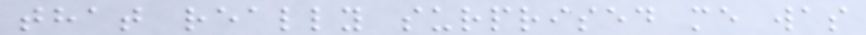that really surprised me was
